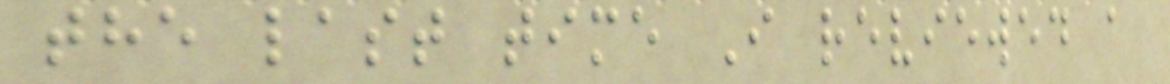the last time I reviewed a
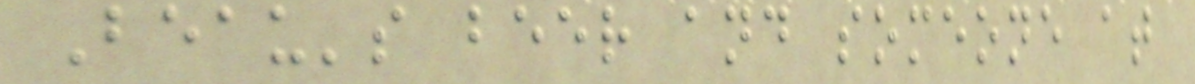Beau's beer and someone at
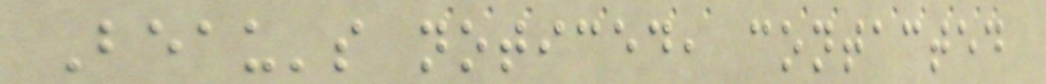Beau's noticed, contacted
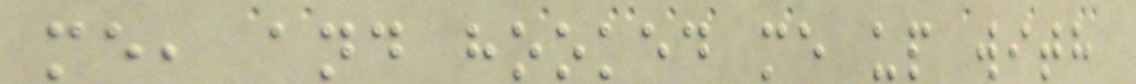me, and hooked me up with
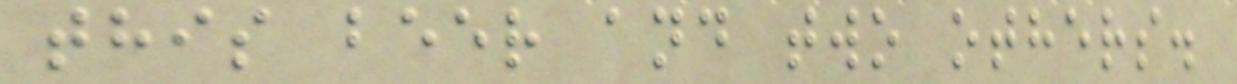this beer and two others.
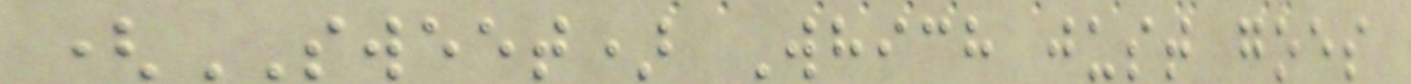(SWEET) Which just goes
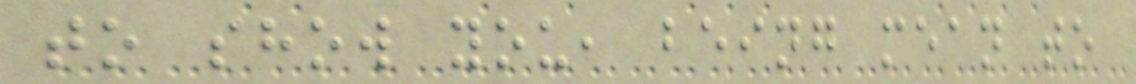to show you, being mean to
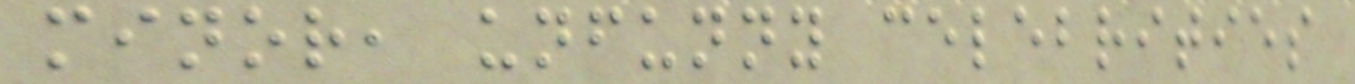minor, unfunny celebrities
